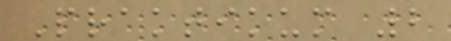Praktikum 2
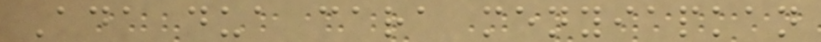Ada dua cara menyiapkan
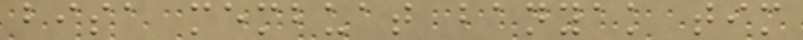bisa membuat banyak tim
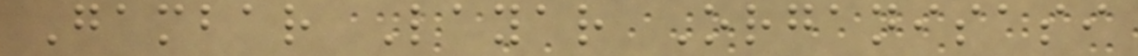Gambar Layar Organisasi
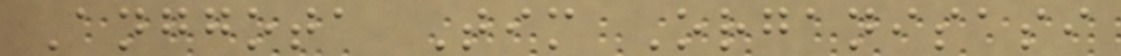Anggota Tim Organisasi
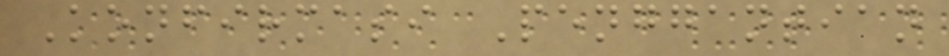Konfirmasi Penggantian
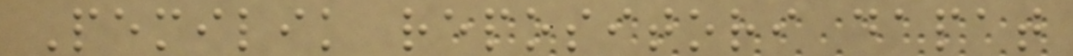Pemilik repositori dapat
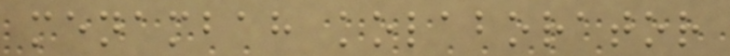menambah kolaborator
